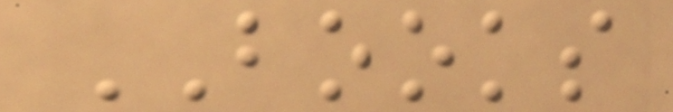BOOKS
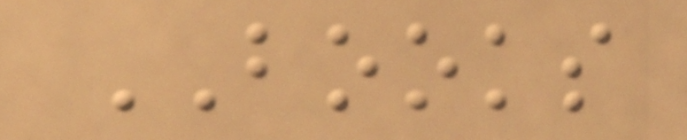BOOKS
